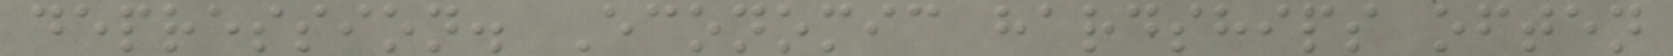depression. Economic hardships often
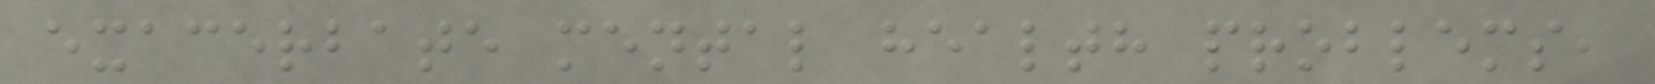exacerbate mental health problems,
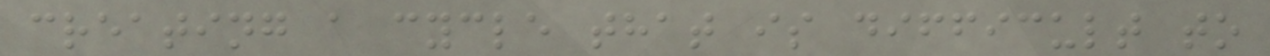creating a cycle that is difficult to
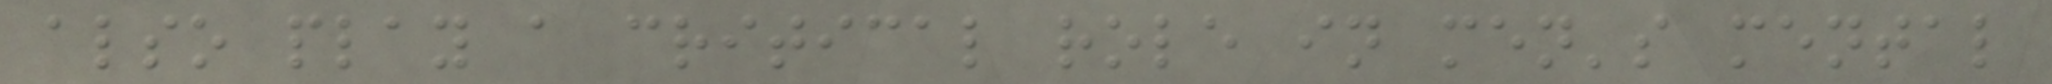also play a critical role in men's mental
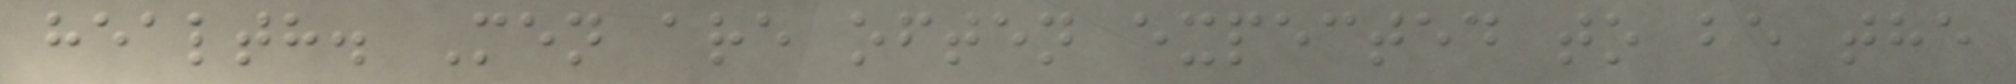health. Men are often expected to be the
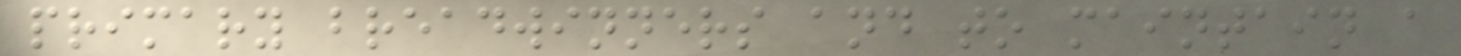primary breadwinners and to maintain a
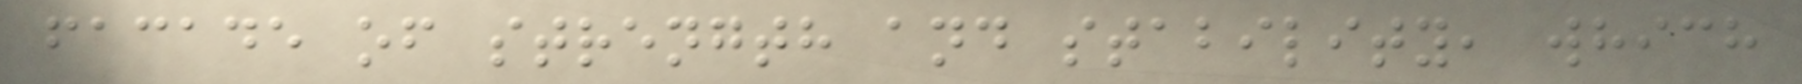facade of strength and stability, which
